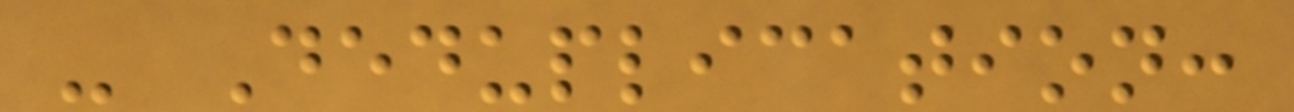- Deduplication:
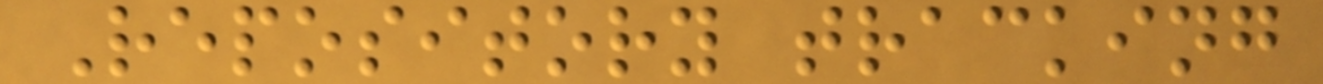Repository tracking
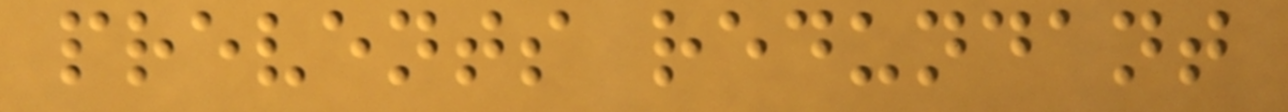prevents redundant
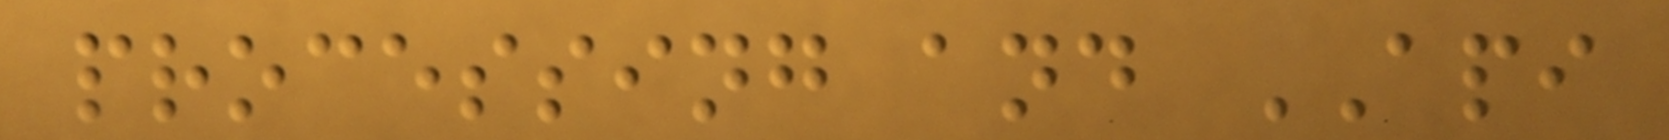processing and API
